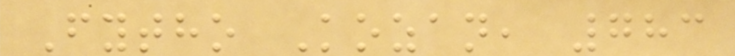Fytho Kozan, 783
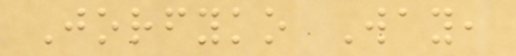Jorfyko Way,
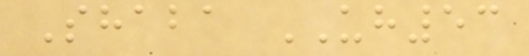Shaba UH53
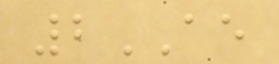2AE
